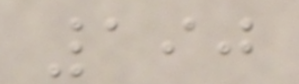190
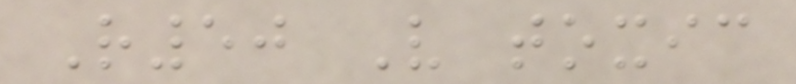R50 Very toxic
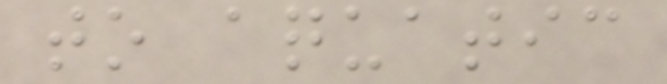to aquatic
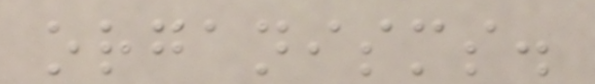organisms.
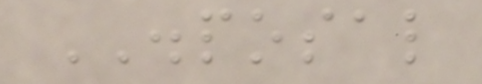DISPOSAL
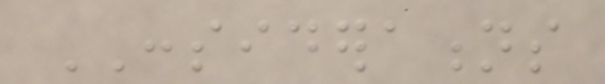CONSIDERATIONS
